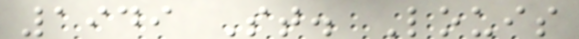1949 St. Louis
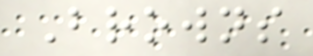Browns
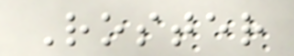Roster
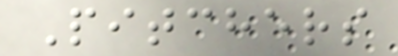Pitchers
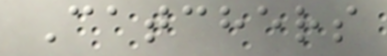Catchers
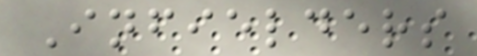Infielders
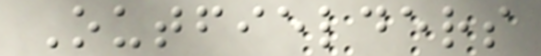Outfielders
